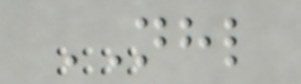NHL
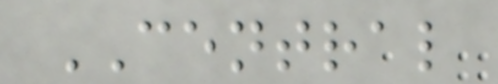CENTRAL
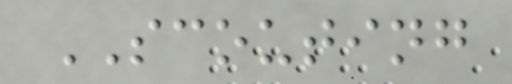SCOUTING
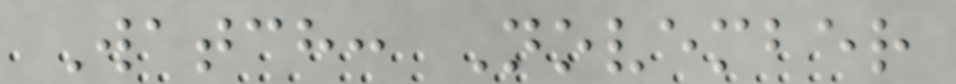Watch: November
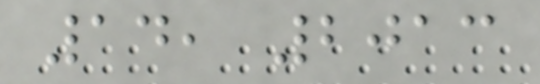14, 2013
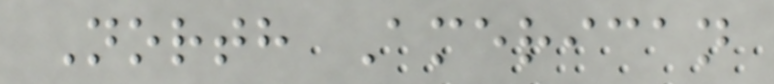North American
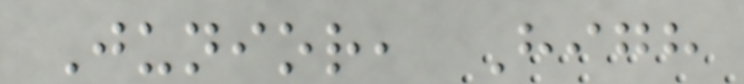Junior, High
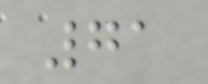71
